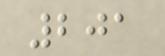201
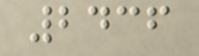2436
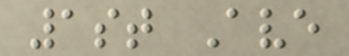1st Ave
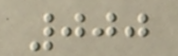000
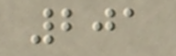201
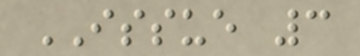ISSUE 3
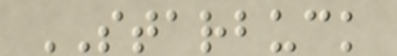STARBUCK
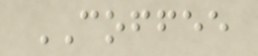COFFEE
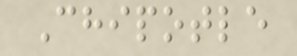Chipotle
